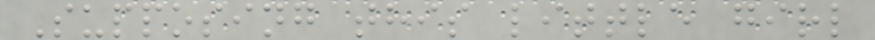Supposing this little girl
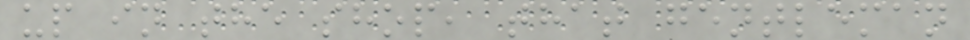up in the shop, that gentleman
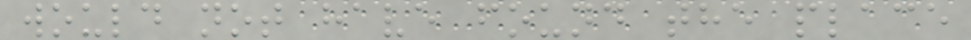would not have found the place
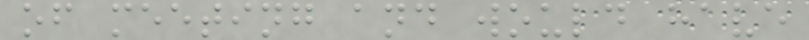of meeting and would have
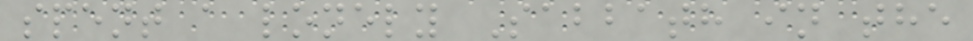spent a lonely Sabbath in the
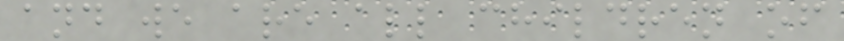and we are all children of
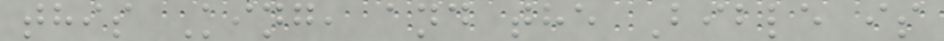this King, and the Bible is
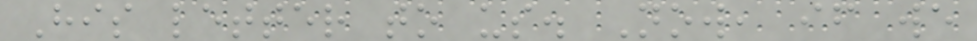His letter to us. Now, if we
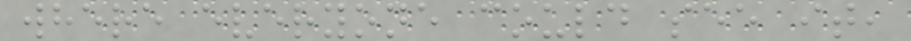where everyone could see it,
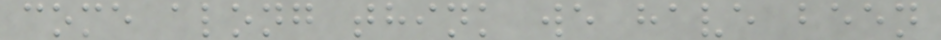come along think we have been
